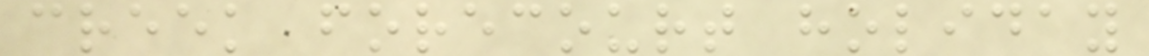creek forecourt holiday
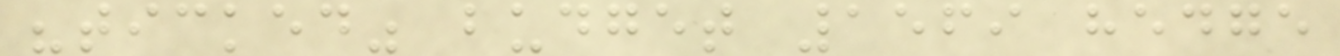"ticked" budget 1569 hedge
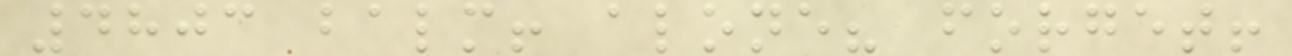4803 balm! alone? forget!
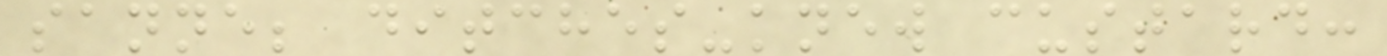sanne; ditches-knew custard:
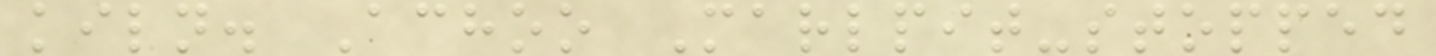kiln. Achoo Marlpit-stopped
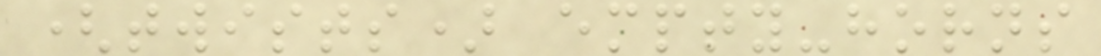(twists) empty-horns
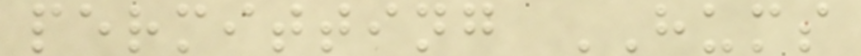permitting HUMS
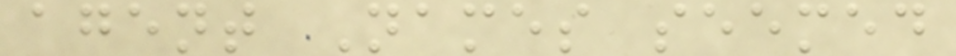agent Names seemed
